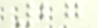27
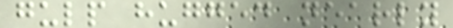gulp hugged nearly
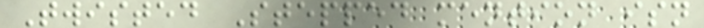Twisted Stepped mention isn
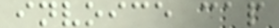invoice cap
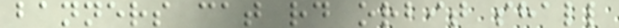banners cat rd orbit shall
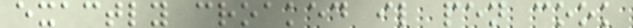exactly croaked il pen cook
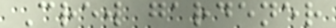Crew gardener
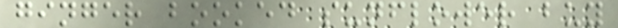ginger booked sunflower buy
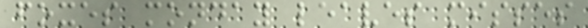foxes monday leaves misses
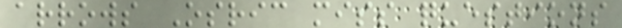arrows Osric miss questions
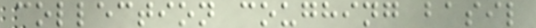collection coughing basil
